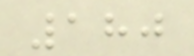180
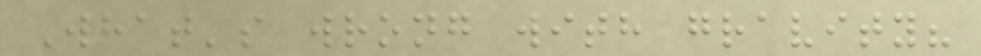What's wrong with gravity?
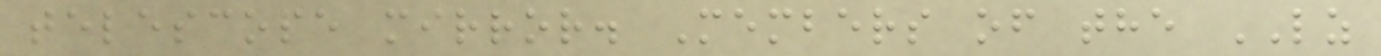telescope mirror. Members of the LZ
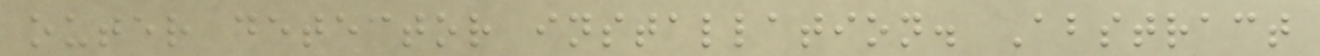outer detector installation. Abstract
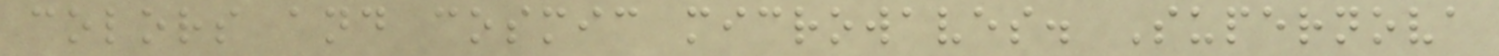colors and cosmic microwaves. Supernova
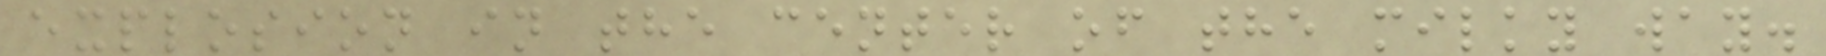explosion in the center of the milky way.
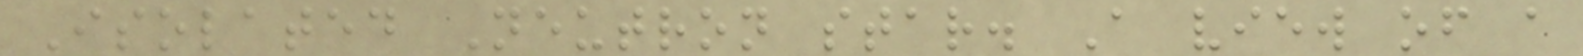Isolated Neutron star. A view of a
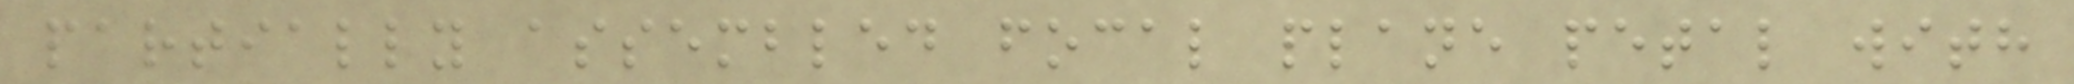partially assembled focal plane petal with
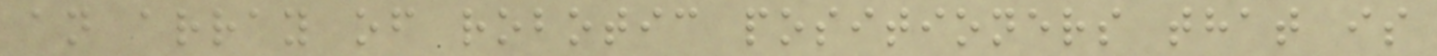an array of robotic positioners that is
